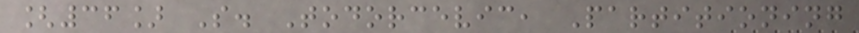[36] S. Todorcevic, Partitioning
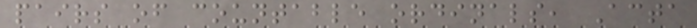pairs of countable ordinals, Acta
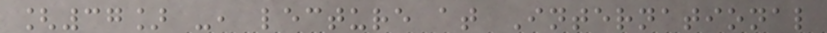[37] -, lecture at International
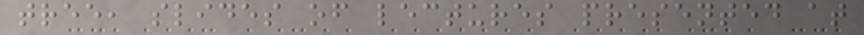tree, slides of lectures presented at
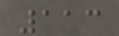113
